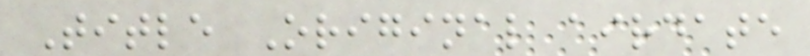Title Original airdate
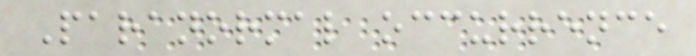Paranormal occurrence
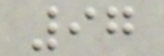97
